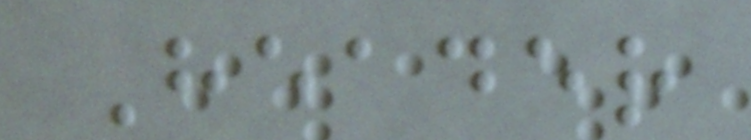Header
